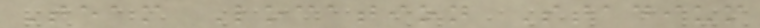Team Location Stadium
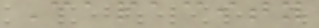Capacity
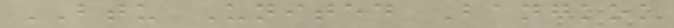BTU United Bangkok
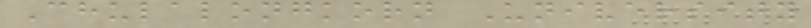Chulalongkorn University
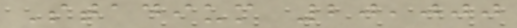Stadium 20,000
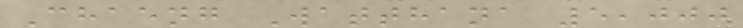Chaeng Watthana 5,000
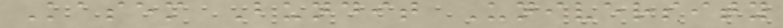Kasem Bundit University
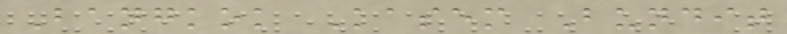Bangkok Kasem Bundit
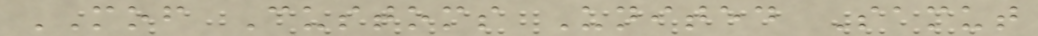MOF Customs United Samut
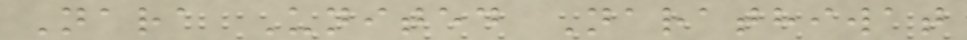Nara United Narathiwat
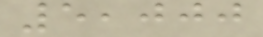5,000
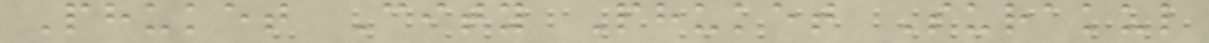Phuket City Phuket Surakul
